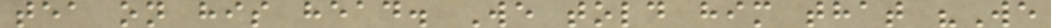tea on his head. We told him that "We
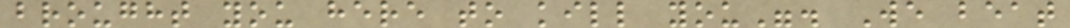brought you here to kill you". We beat
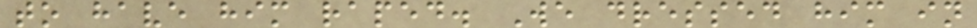to have him raped. We dressed him in
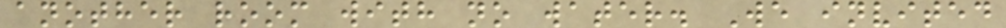another room with no water. We invited
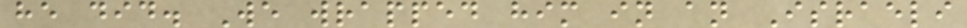he did. We wrapped him in an Israeli
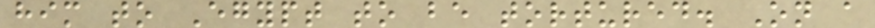him to Egypt to be tortured. On a
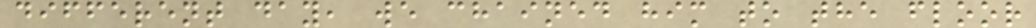different day, we chained him to the floor
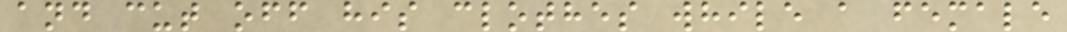and cut off his clothes while a female
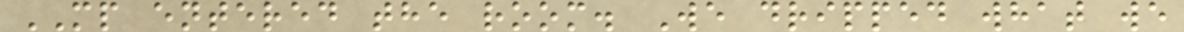MP entered the room. We dripped what we
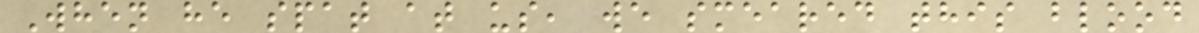When he spat at us, we smeared this blood
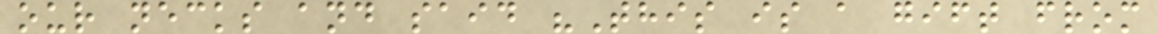our necks and said "This is a gift from
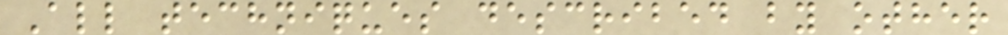All techniques described by other
